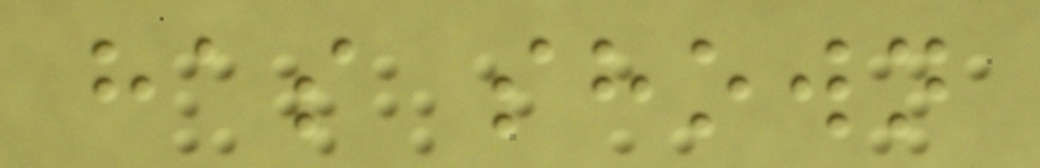has shown
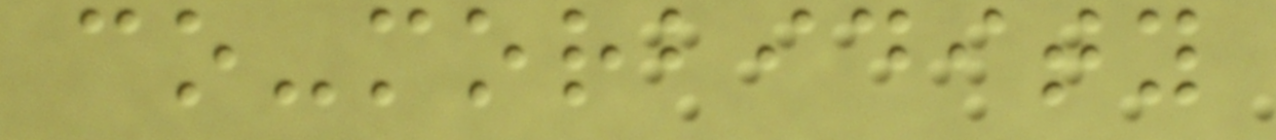co-morbidity
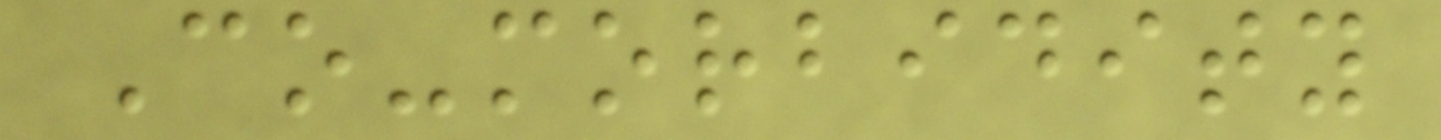Co-morbidity
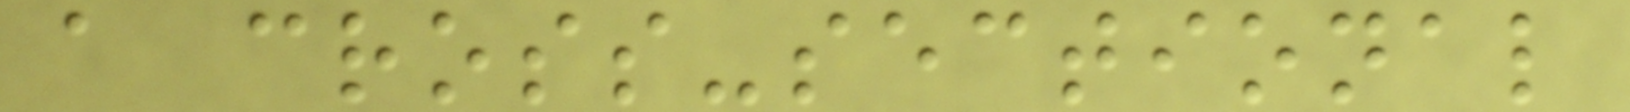a cross-sectional
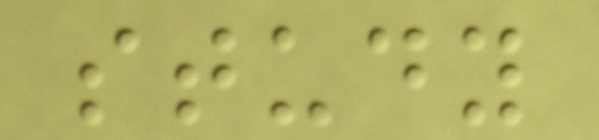study
